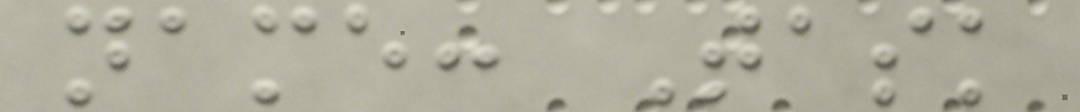name: Task
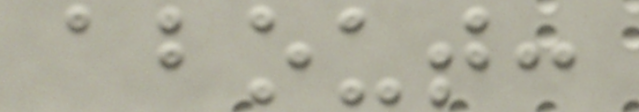about:
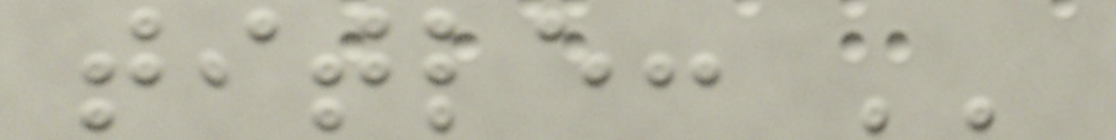title: ''
